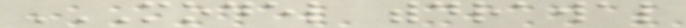MODEL WITHDRAWAL
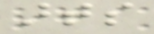arts
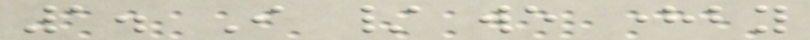1. I / we hereby
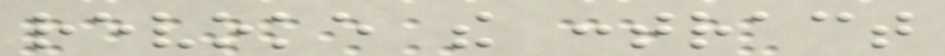revoke the contract
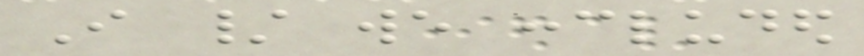I / we concluded
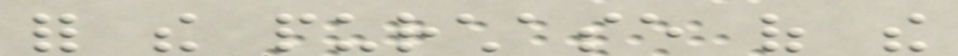for the purchase of the
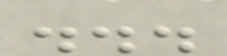...
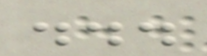...
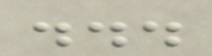...
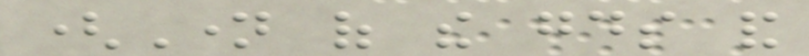(Name of the goods and
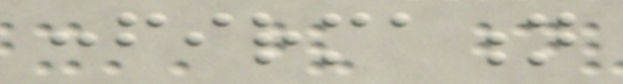confirmation
